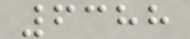6388
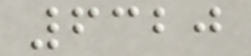6320
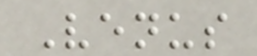Venus
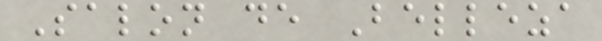Salon de Belleza
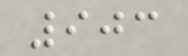903
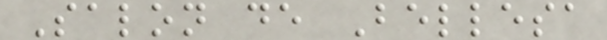Salon de Bellesa
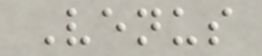Venus
